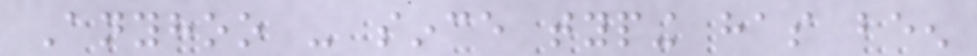Anyhoo - since typing has been
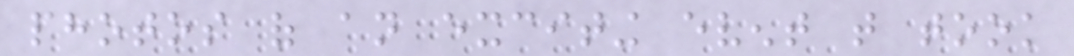photos of an exciting event that took
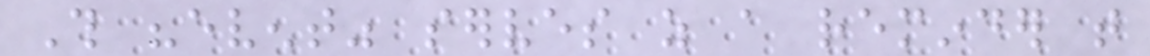This "event" serves as a reminder that
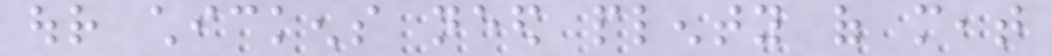our chickens need plenty of meat
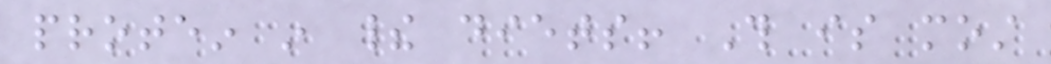protein in their diets! This is most
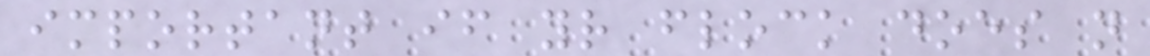important if your flock does not
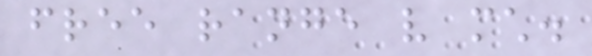free range very much.
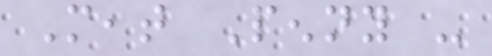Meat Penny -
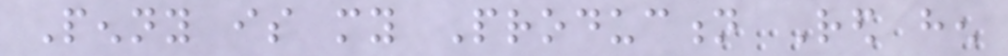Penny is my Production Red hen
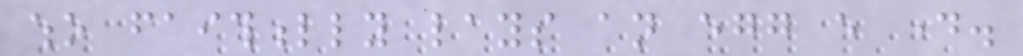who faithfully lays an egg every day.
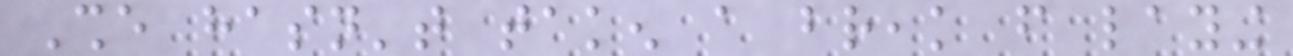She hasn't taken a break from laying
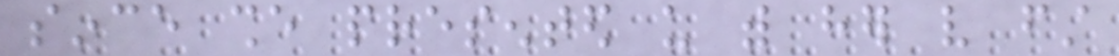since she presented us with her very first
